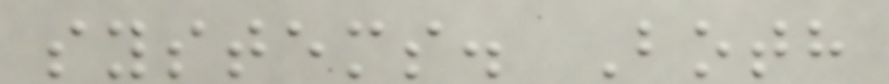systems. Both
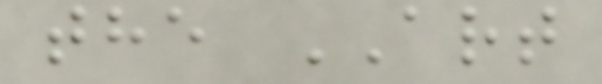the ART
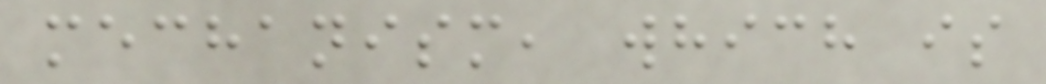mechanism, which is
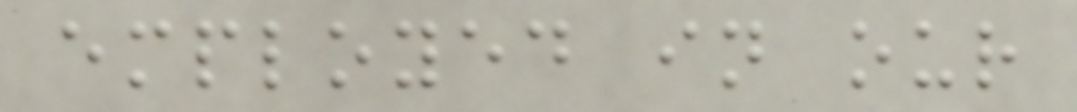employed in our
